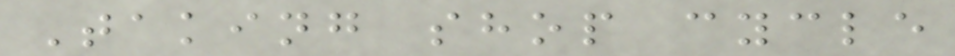Taking shop cycle
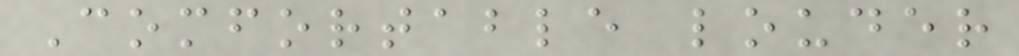Comfortable louder
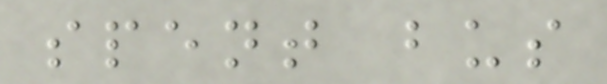spent bus
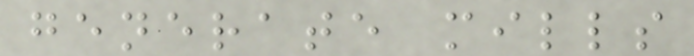generate mills
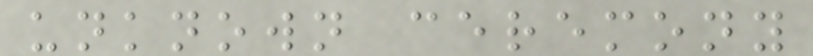unknown ceremony
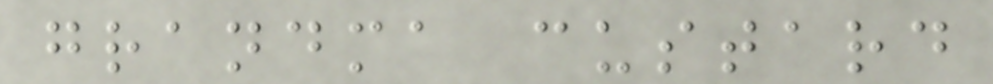grandma custard
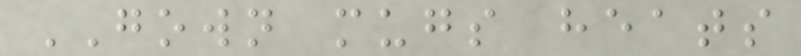GOWN mugs heats
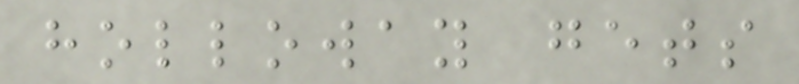holloway gets
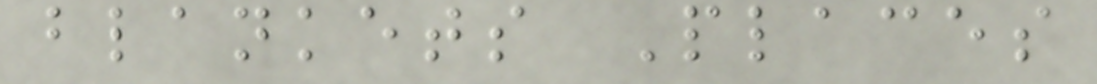blankets Places
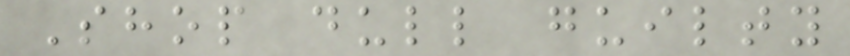Shop dull guilty
